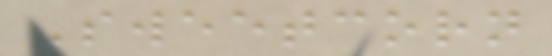Sweetcorn
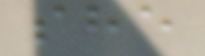she
